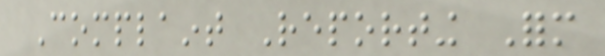Complaint Reporting Form
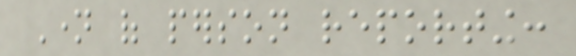Name of person reporting:
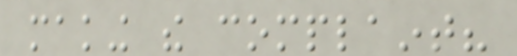making the complaint?
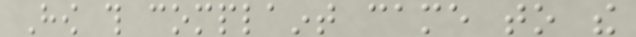How this complaint came to the
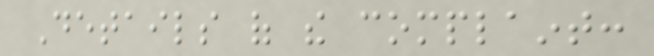Details of the complaint:
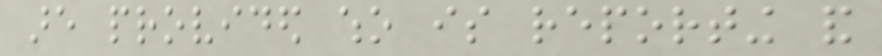are provided who is reporting and
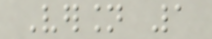Version 1
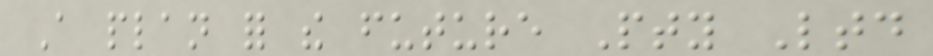A plan for the future Pty Ltd
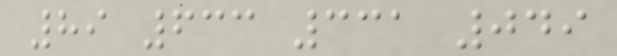89 633 331 049
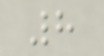8
